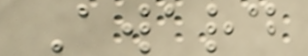Award
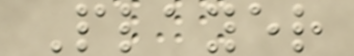Player
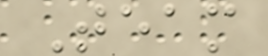Team
